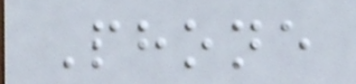Phone
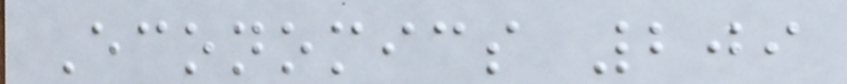Economics 209
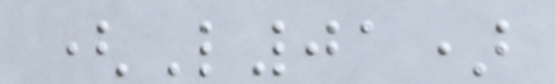(L01)
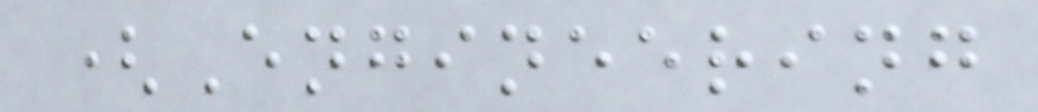(Engineering
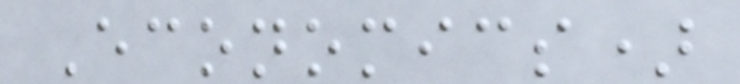Economics)
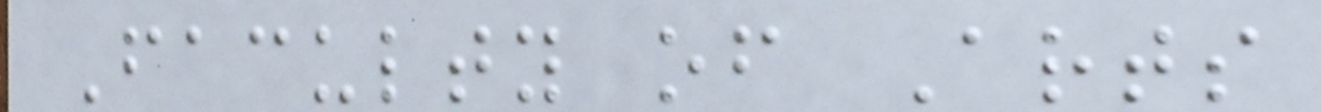Faculty of Arts
